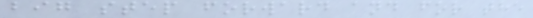big step forward and for the
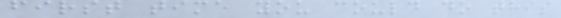first time you could do this
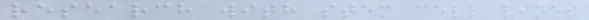research with stem cell lines
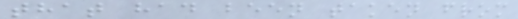that had been taken from
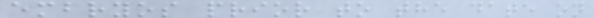embryos prior to the date on
